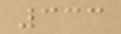333
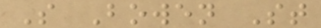S Bowen St
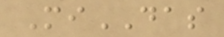MiDAS
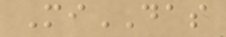MiDAS
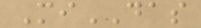MiDAS
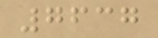7637
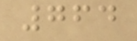764
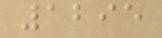1295
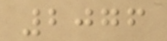2076
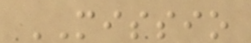MISSIO
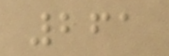261
